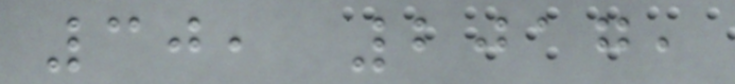30, 2017,
